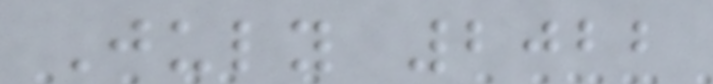July 2022
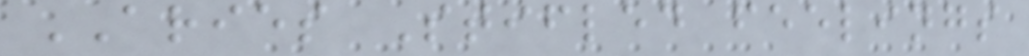ARIES Stifled feelings
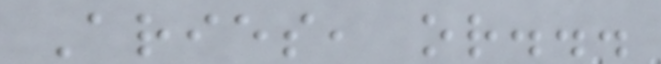Aries, or...
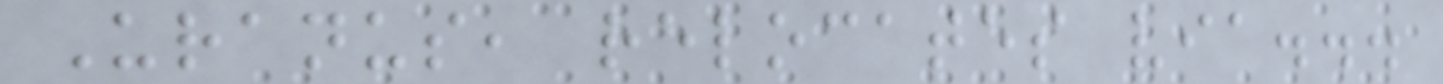Uranus, relocates via...
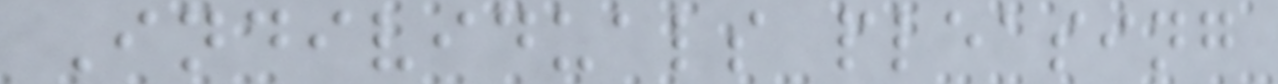Individuals pleasing
